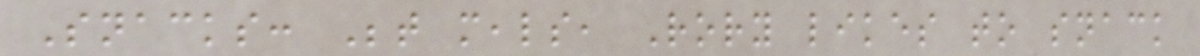Snacks: Between meals, Rory likes to snack
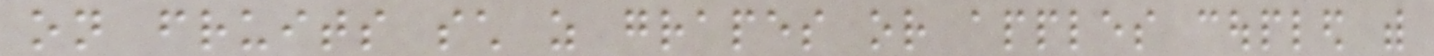on fruits such as grapes or apples coupled with
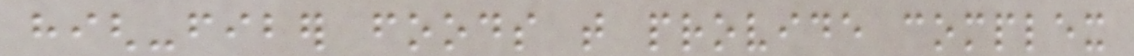high-fiber foods that provide complex
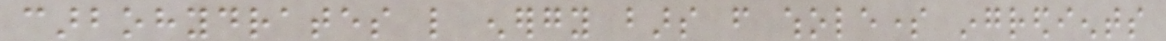carbohydrates like energy bars from wholesome ingredients
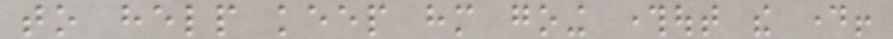to help keep him going throughout the day!
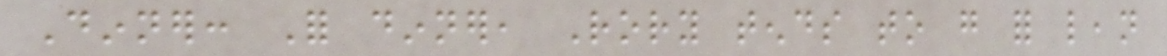Dinner: For dinner, Rory tends to go for lean
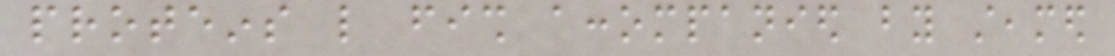proteins like fish accompanied by steamed
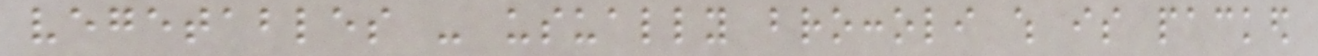vegetables - usually broccoli which is packed
